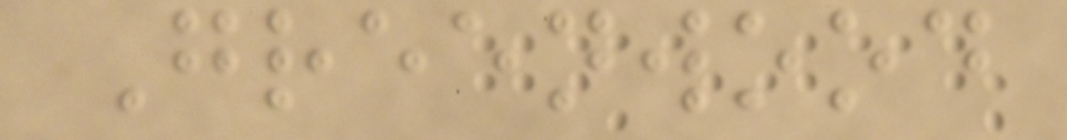Greenwood
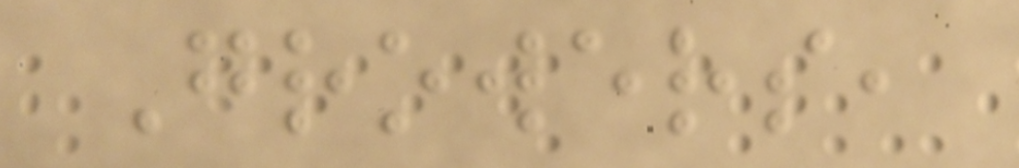Growers,
